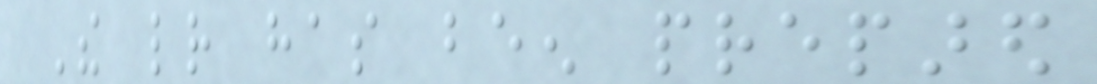The letter has been prepared
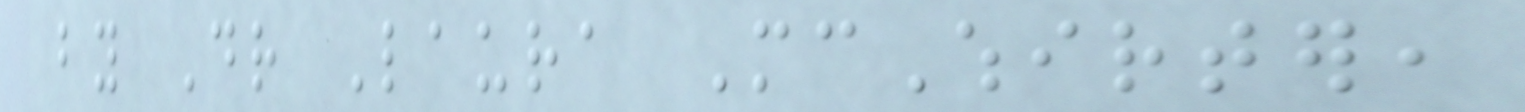by Dr Laura McWhirter,
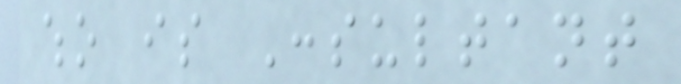who is Consultant
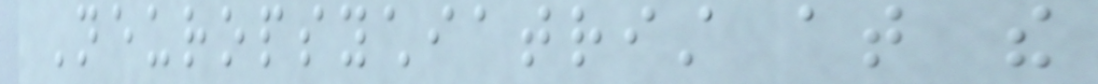Neuropsychiatrist at the
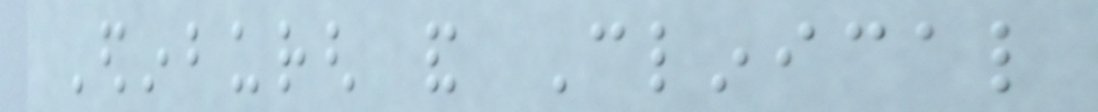Edinburgh and Clinical
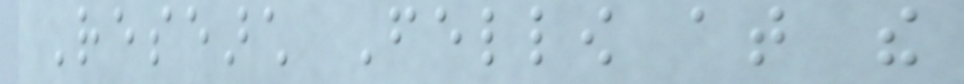Research Fellow at the
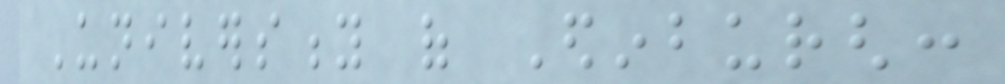University of Edinburgh:
